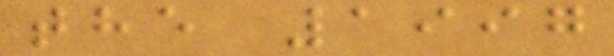the 1997
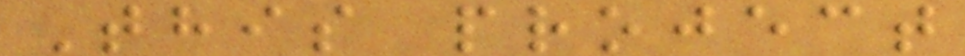This project
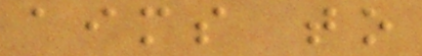aims to
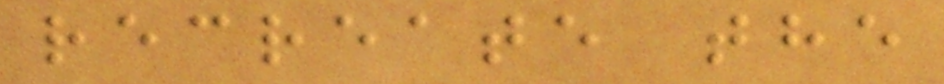recreate the
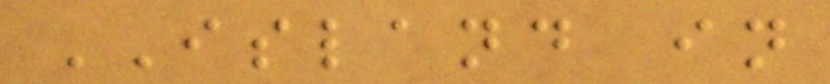ISLAND in
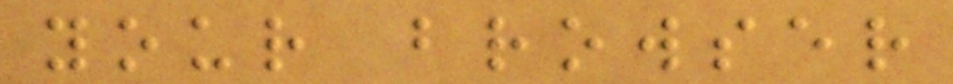your browser
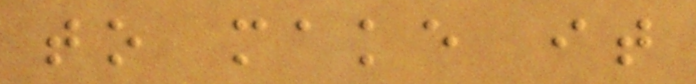to make it
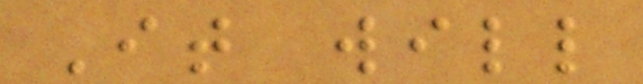It will
